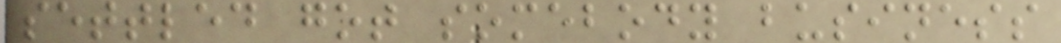settled got somebody business
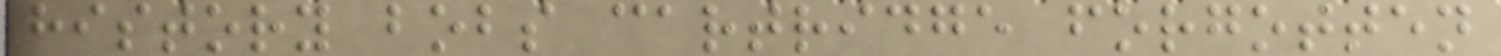history bobs cartridge forgotten
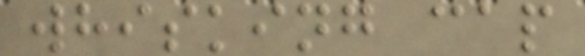whisking cap
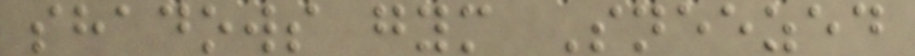shadows gym Sneezed
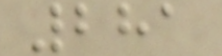281
